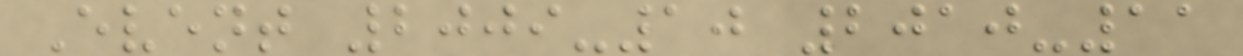Event 2009-10 2010-11
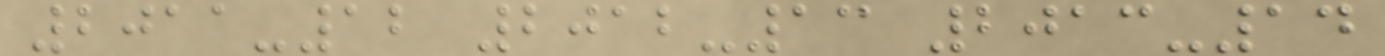2011-12 2012-13 2013-14
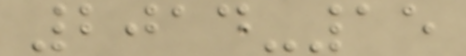2014-15
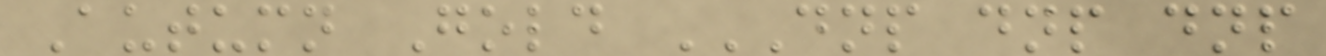Autumn Gold DNP DNP DNP
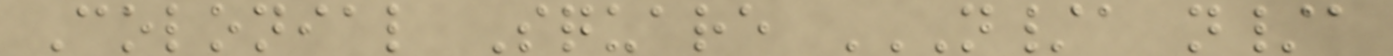Colonial Square N/A N/A
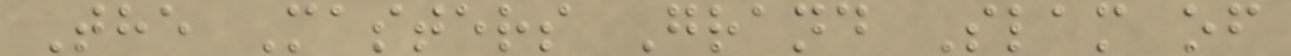The Masters Grand Slam of
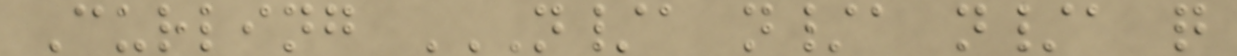Curling N/A N/A N/A Q
